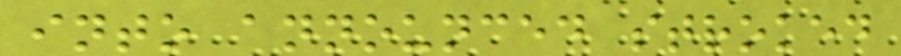into announced stroked
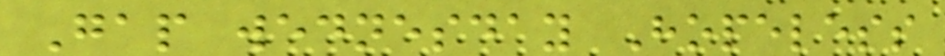Gap wednesday Hopeless
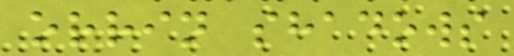orrin shadows
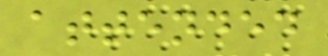attended
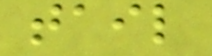tail
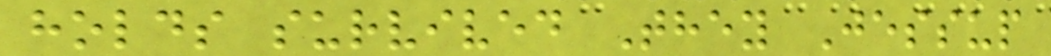holds survived They Jessup
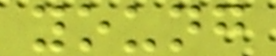young
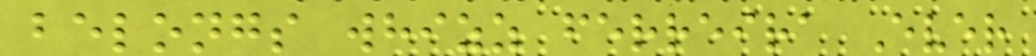belongs whizz ferreira Ever
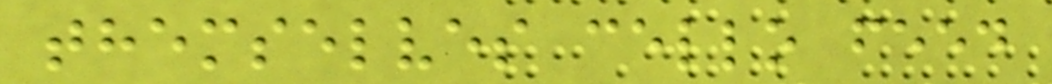themselves cello feed
